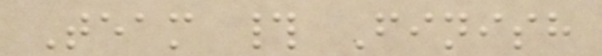Team # Finish
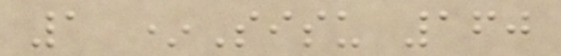1 *Sisu 160
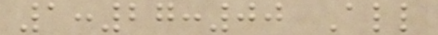1:27:00 All
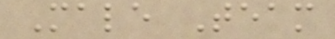Male Team
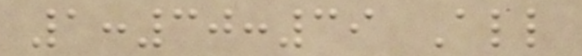1:30:39 All
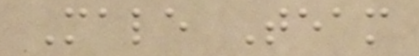Male Team
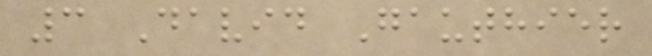3 David Gauthier
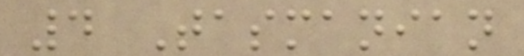4 Tasmanian
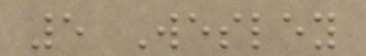5 Wesley
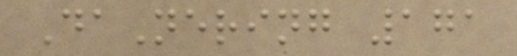DaNering 171
